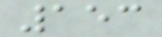153
